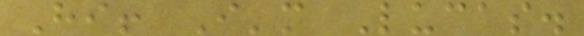Hi! I'm Lucas.
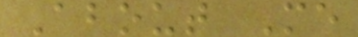About Me
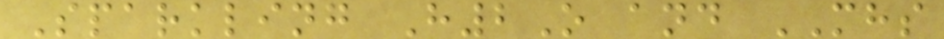Sparkling H2O and MHS
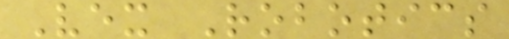Vex Robotics
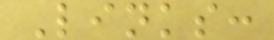Links:
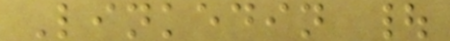Linkedin |
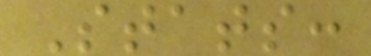Stats:
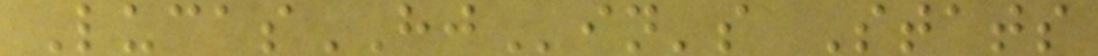LucasHJin's Stats
